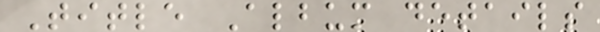Title Album details
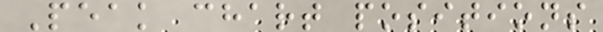Peak chart positions
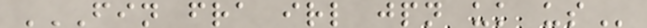FIN FRA IRL JPN UK US
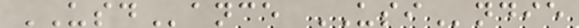USDance USIndie
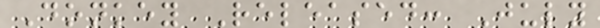Donkey Released: July
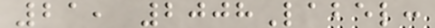21, 2008Label:
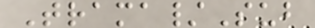Trama/Sub
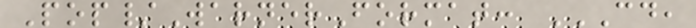Pop/WarnerFormat: CD,
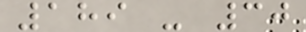189 - 30
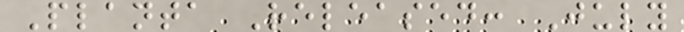Planta Released: July
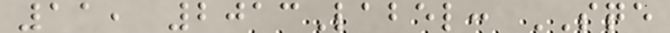11, 2013Label: SQE
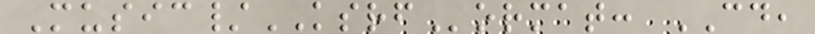Music/KSRFormat: CD,
